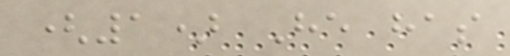(1) He has
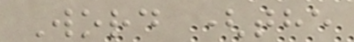Word (the
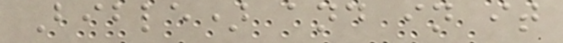Bible) and in it
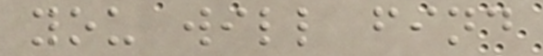you will find
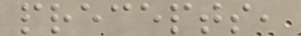precepts,
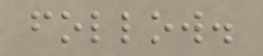follow.
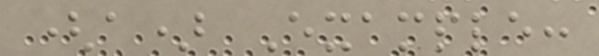(a) Example:
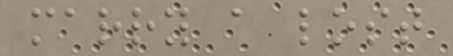marry a lost
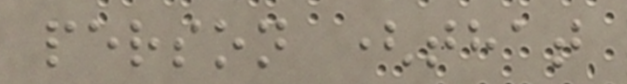person (that
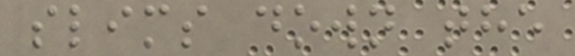slims down the
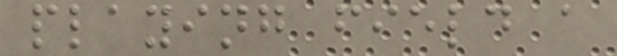playing field a
